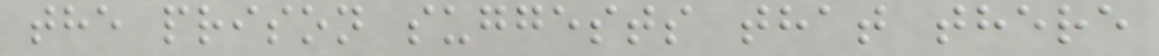the prison suggests that there
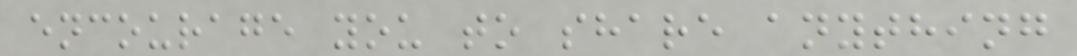encourage you to share anything
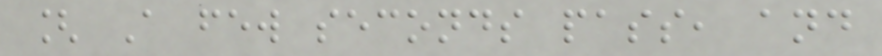[ A few seconds pass, and
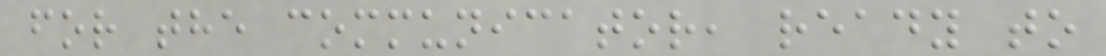for the communicator, ready to
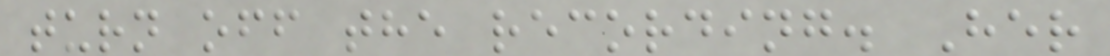turn off the recording. Her
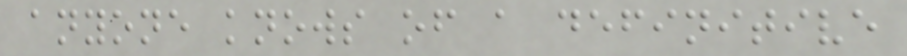anyone knows of a definitive
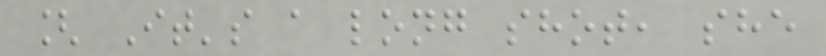[ It's a long shot, she
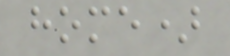home)
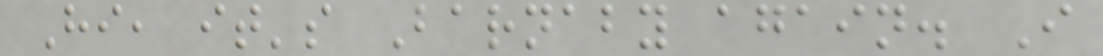Hi, it's Barnaby again. I
